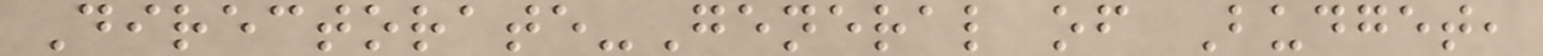Directorate-General of Budget,
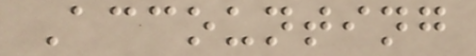Accounting
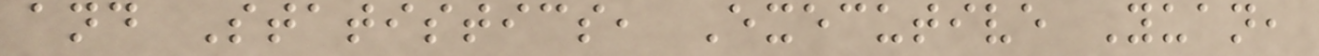and Statistics, Executive Yuan,
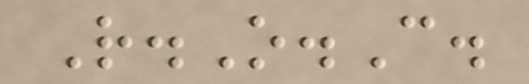R.O.C.
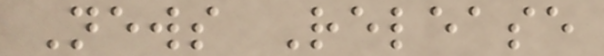News Release
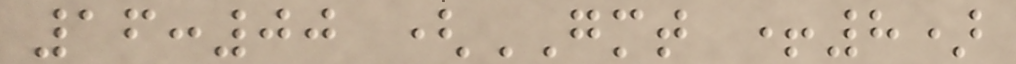16:00 (GMT +8)
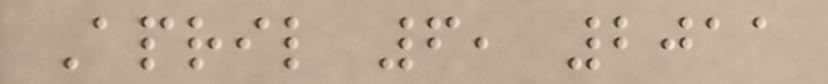April 6, 2011
